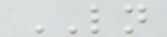LN
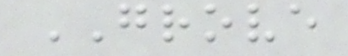GROVE
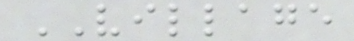VILLAGE
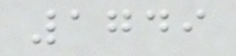1749
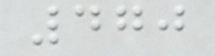470
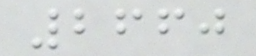2660
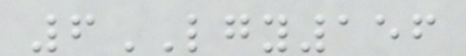6LGY156
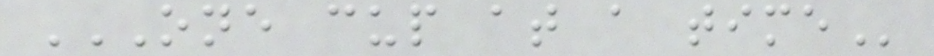ONE CUP AT A TIME
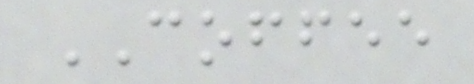COFFEE
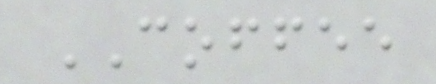COFFEE
